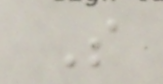So
